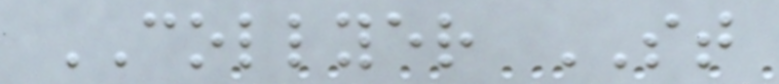COLLYER ST
